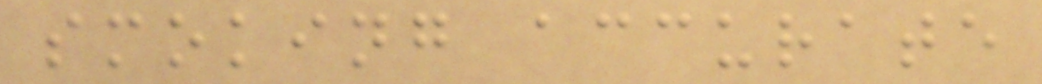smoking accurate
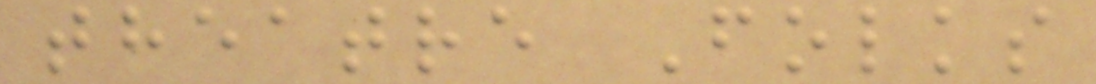theatre Folks
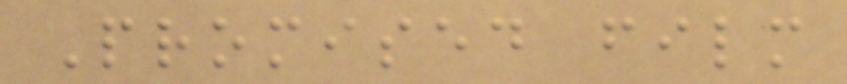Promised film
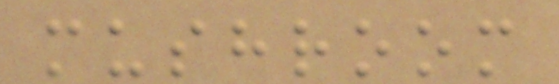mushroom
